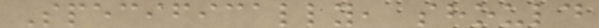Specifically, should
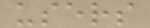users
